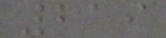219
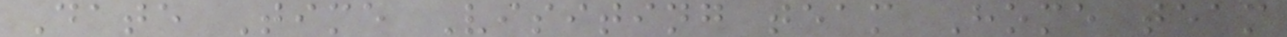Date Time Visiting team Home team
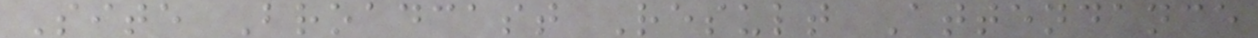Site Broadcast Result Attendance
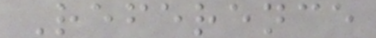Reference
